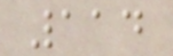114
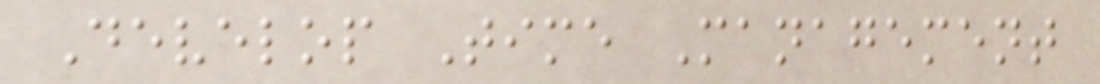Develop Time Management
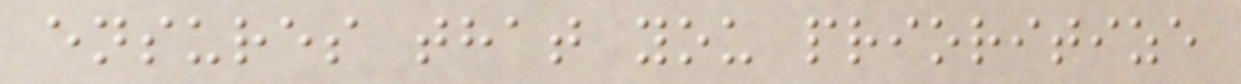ensures that you prioritize
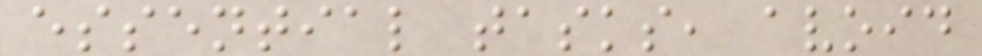essential tasks, avoid
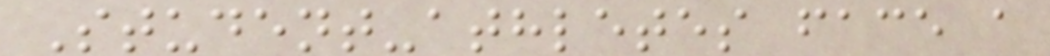Student-athletes face a
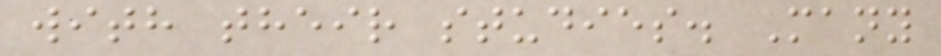with their studies. Many
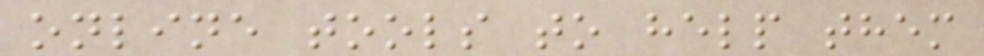online tools to help them
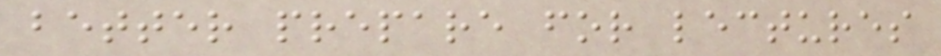better prepare for lectures
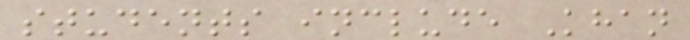students include Khan
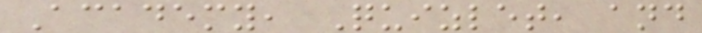Academy, Quizlet, and
